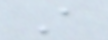A
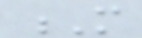M
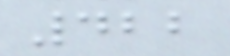422
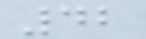42
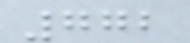772
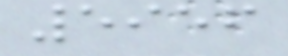5956
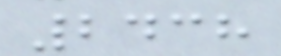2438
